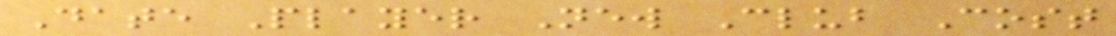Date Player New Club Cost
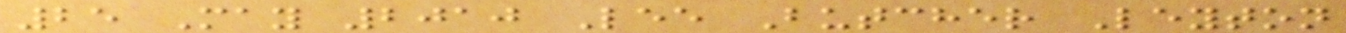25 May 2010 Lee Butcher Leyton
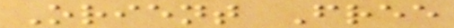Orient Free
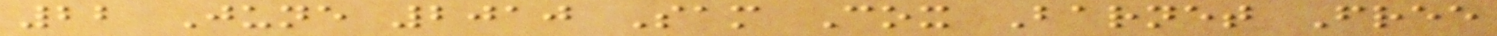22 June 2010 Sam Cox Barnet Free
